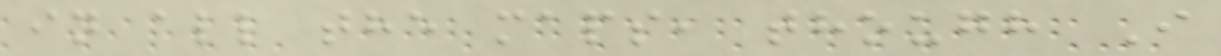in all the maps, though I
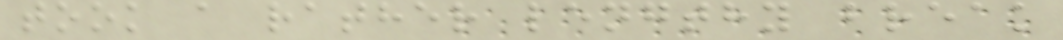took a rather lengthy break
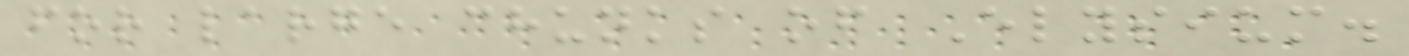for large chunks of Elysium.
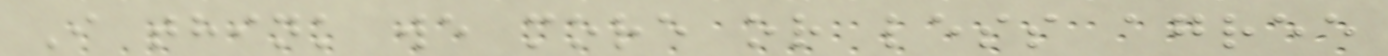I think we more or less agree
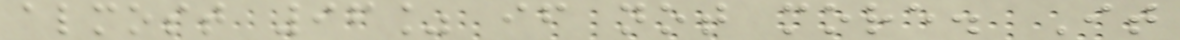almost 96% if not more. It
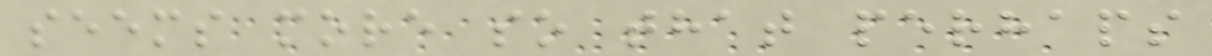seems more so that perhaps
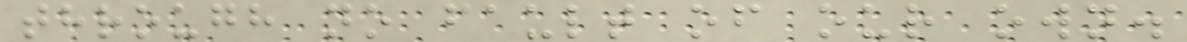through no fault of our own.
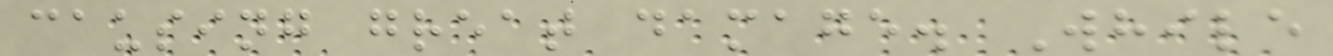causing great damage. While
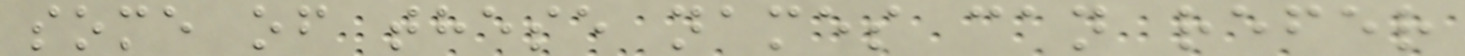some of these names can refer
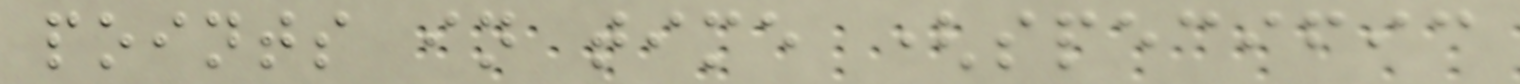points in time (specific
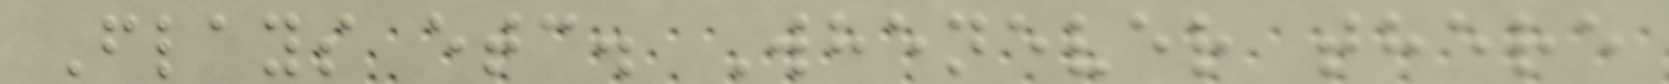Flays etc. Whenever there
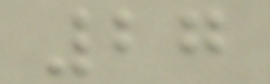27
